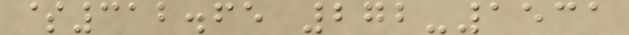$312.65 272-1531
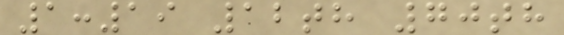1:19 12th 70th
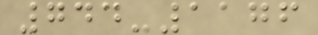744-1176
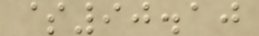$90.10
